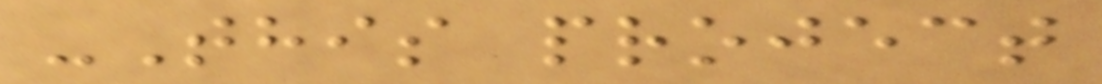-This project
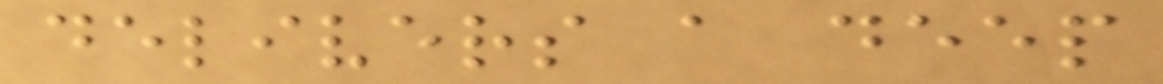delivers a deep
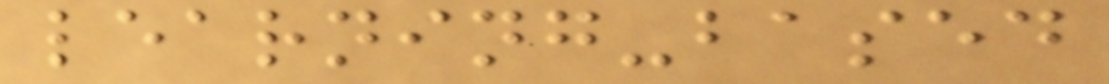learning-based
